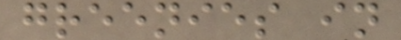greenies in
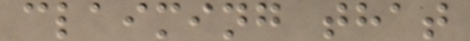claiming that
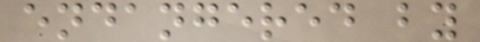endangered by
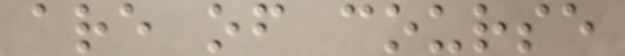are of course
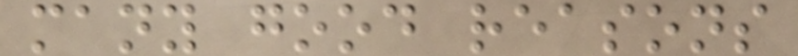many good reasons
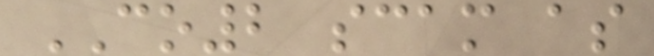CO2 scam as
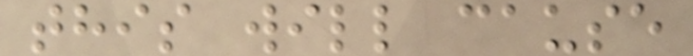this will cause
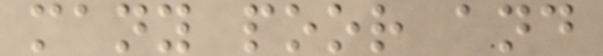many poor and
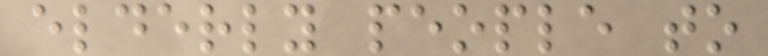elderly people to
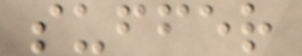suffer
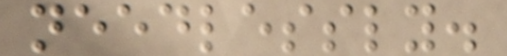needlessly.
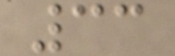33
